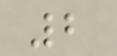2
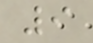9
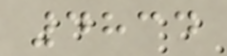4834
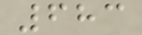683
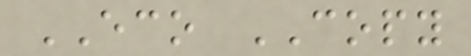ECO COPY
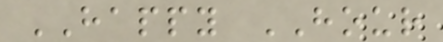HAPPY HOUR
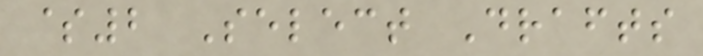$2 Select Drafts
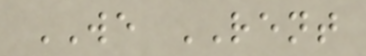WE RENT
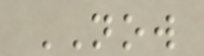NOW
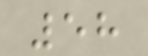58
